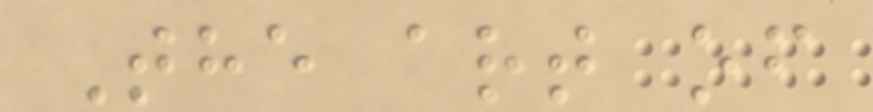The art of
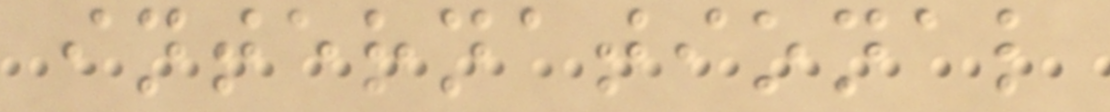international
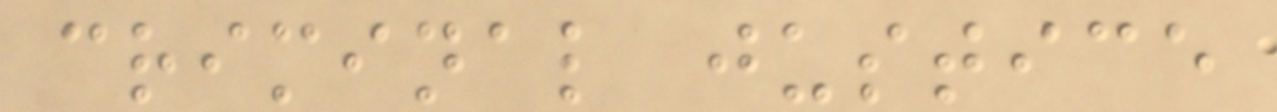criminal justice
